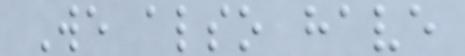We also have
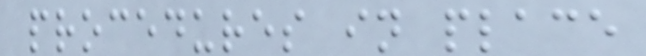procedures in place
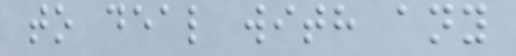to deal with any
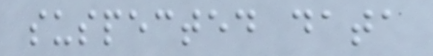suspected data
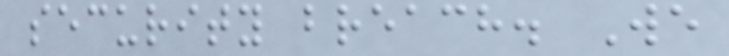security breach. We
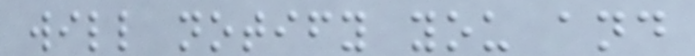will notify you and
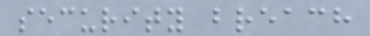security breach
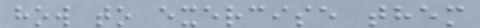how to exercise them
